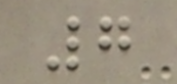7
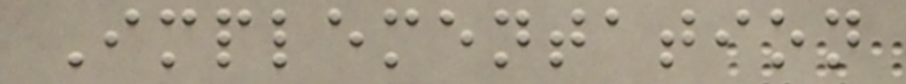Implementation
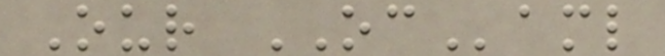Our OCaml
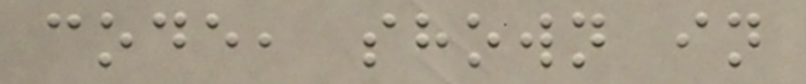code, shown in
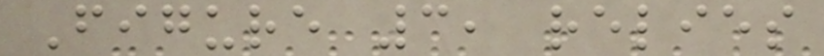Figure 3, relies
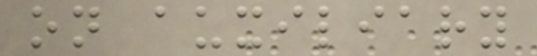on auxiliary
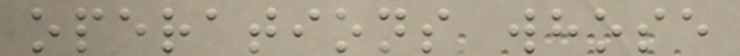operations whose
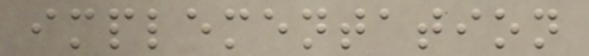implementation
